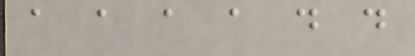a a a a d d
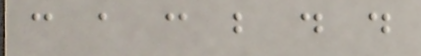c a c b d d
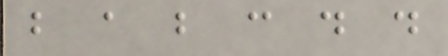b a b c d d
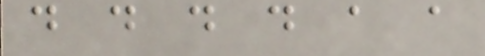d d d d a a
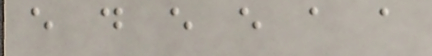e d e e a a
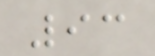93
